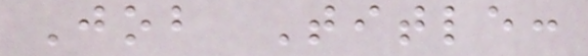Job Title:
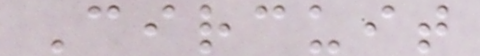Circuit
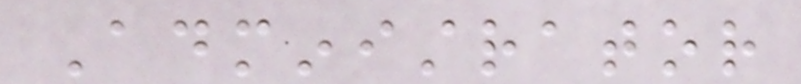Administrator
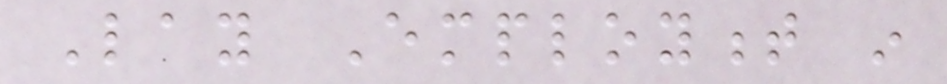Lay Employment in
